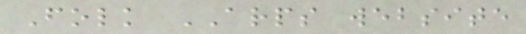Folk ARPS website
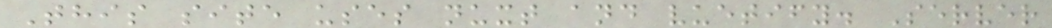This site uses nuxt and vuetify. Server
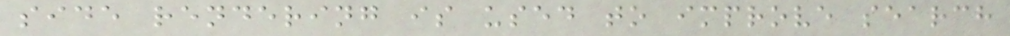side rendering is used to improve search
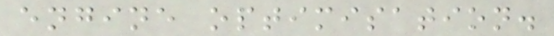engine optimisation.
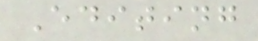Editing
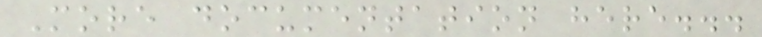More documentation here...
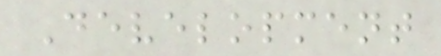Development
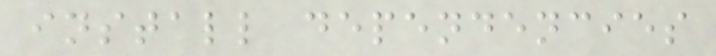install dependencies
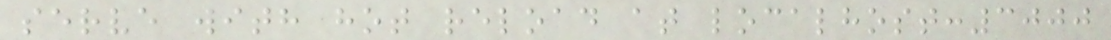serve with hot reload at localhost:3000
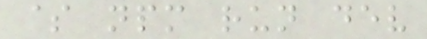$ npm run dev
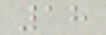18
